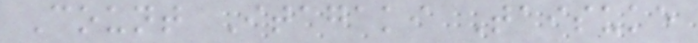Count Itagaki Taisuke
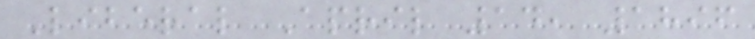Liberal April 14, 1896
